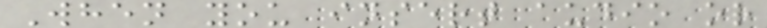When you insert audio or
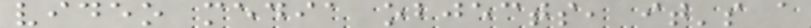video media objects, it's a
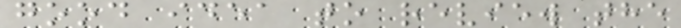good idea to review the
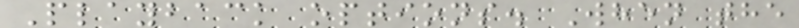Playback options. When the
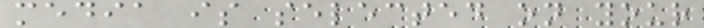media is selected on your
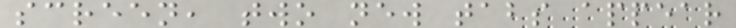screen, two new tabs appear
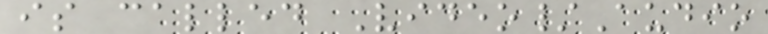is called Video/Audio
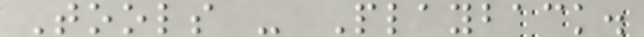Tools - Playback.
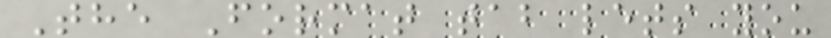The Format tab lets you
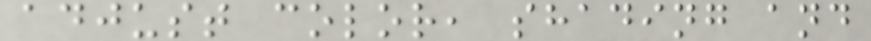adjust color, shading and
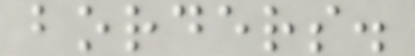borders.
